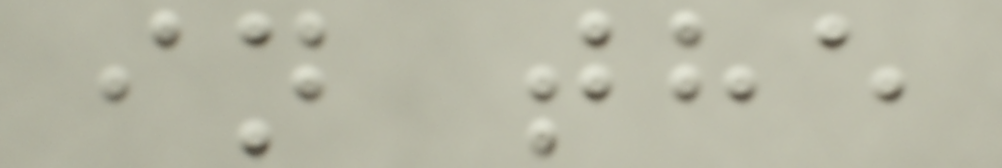in the
